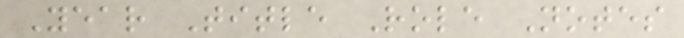Year Title Role Notes
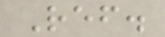Ref.
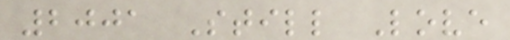2001 Still Love
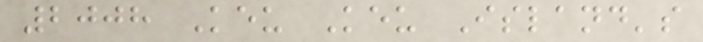2008 Keu Keu Island's
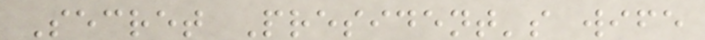Secret President's wife
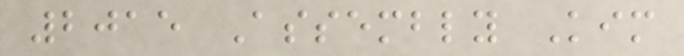2015 Assembly Kim
